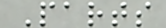Parts
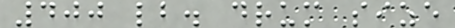400 lb. drum size
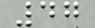47
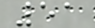51
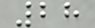28
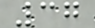37
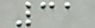31
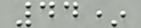44*
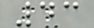43
